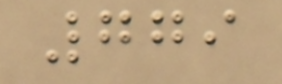779
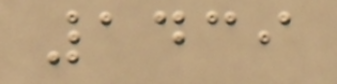1439
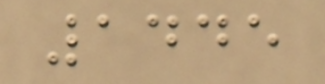1445
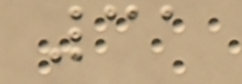31
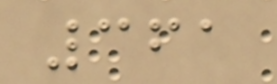361
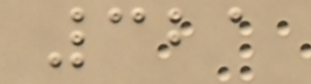321
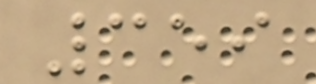359
